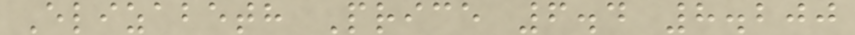Elizabeth Price 6.4 8.200
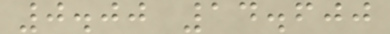0.00 14.600
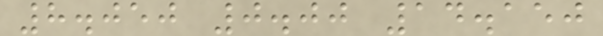8.050 0.00 14.150
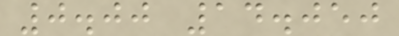0.00 14.050
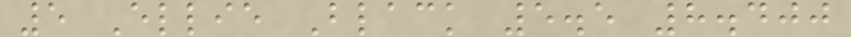5 Ellie Black 5.5 8.400
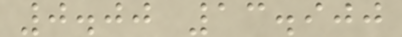0.00 13.900
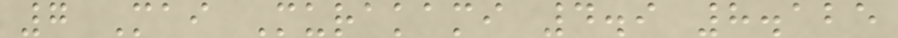7 Mai Murakami 4.9 8.125
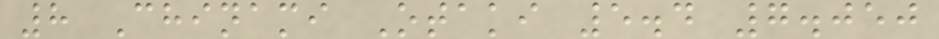8 Chinami Otaki 5.4 7.050
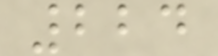224
